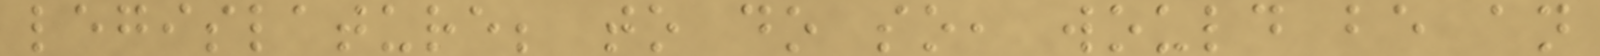legislature; to do so, would be an
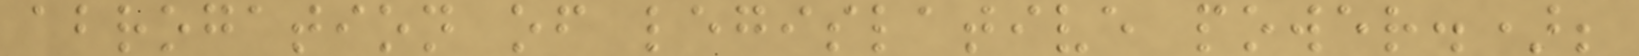abrogation of legislative power.);
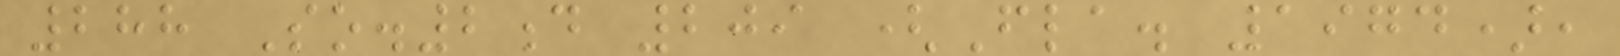288 So.2d 209 (Fla. 1974),
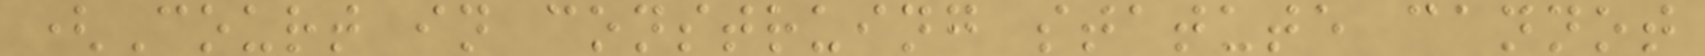(Court in construing statute cannot
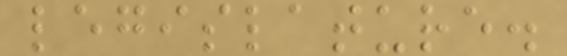legislature.
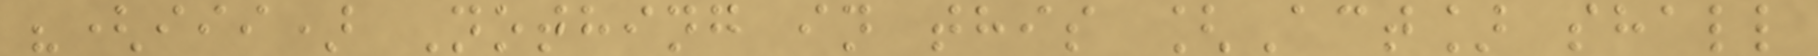"(iii) Nothing in this [Act] shall
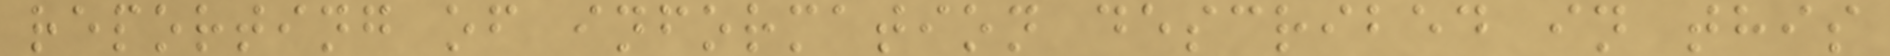reporting of information described in this
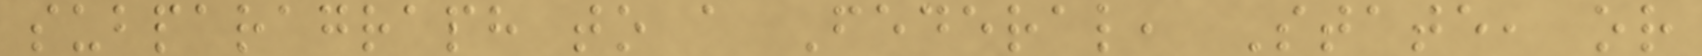subparagraph to a Federal, State, or
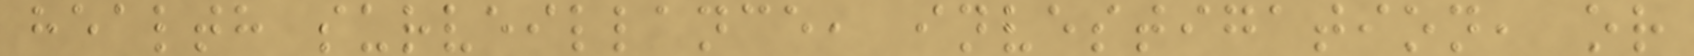health surveillance, investigation, or
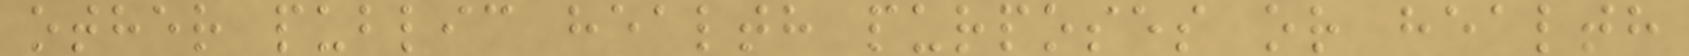other public health purposes or health
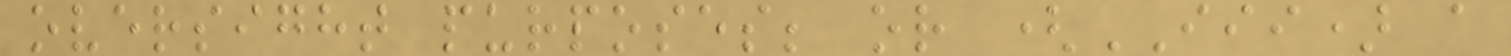oversight purposes; or (III) a
